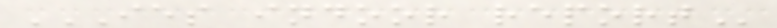IES INDOOR REPORT
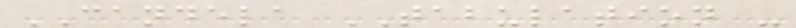CANDELA TABULATION -
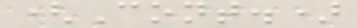(Cont.)
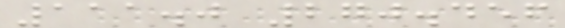111.0 270.456
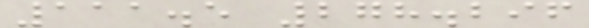111.5 278.296
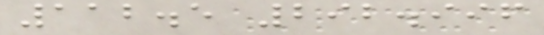112.5 292.996
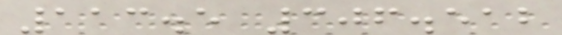113.5 306.512
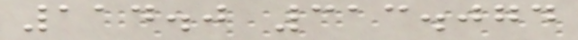114.0 313.074
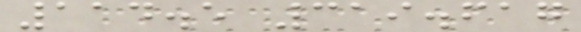114.5 319.617
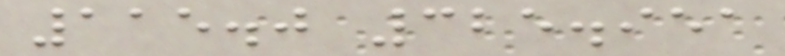115.0 325.951
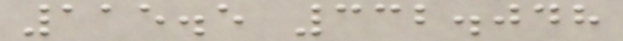115.5 332.048
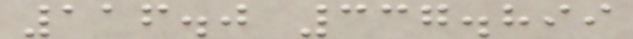116.0 337.899
